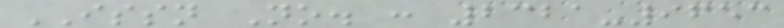ISSN No. : 2321-9653
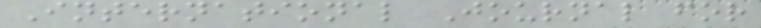International Journal for
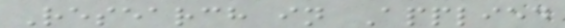Research in Applied
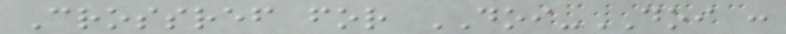Crossref for DOI-DOI :
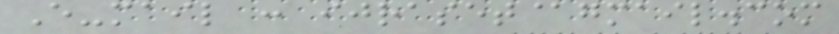E-mail : ijraset@gmail.com
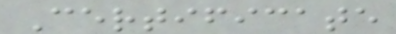Certificate
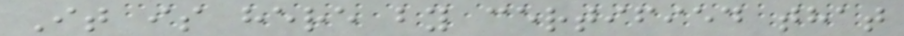It is here by certified that
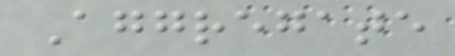Aggregate
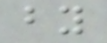by
